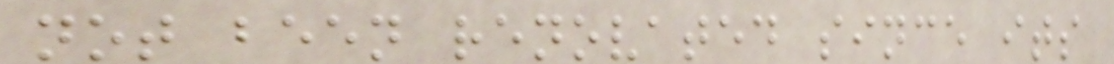not been renovated since its
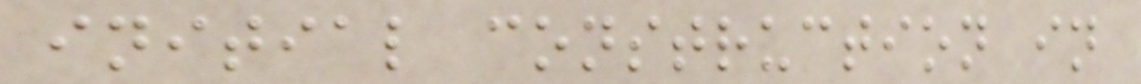initial construction in
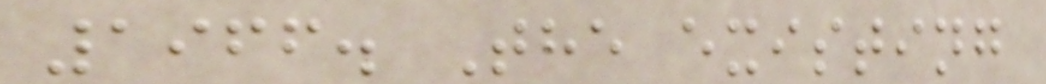1966. The existing
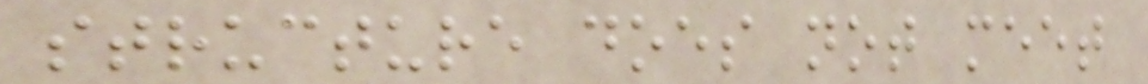structure does not meet
